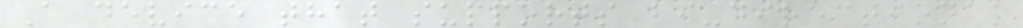A device that supports bi-directional
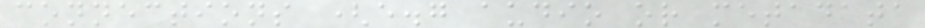connections (e.g audio or metadata
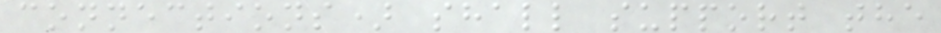connections) shall support the
